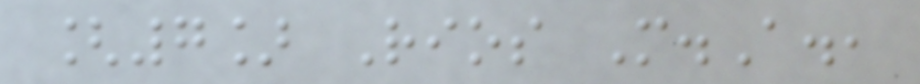[7] Rios M.A.,
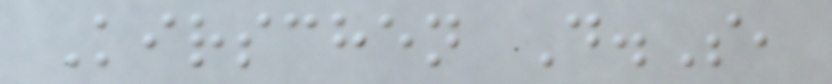Kirschen D.S,
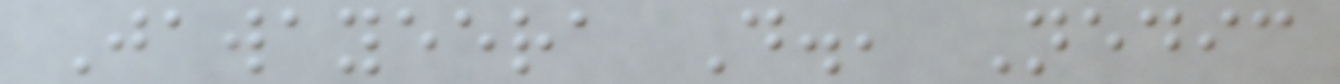Jawayeera D., Nedic
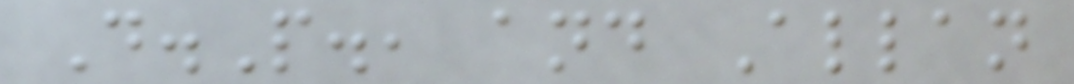D.P., and Allan
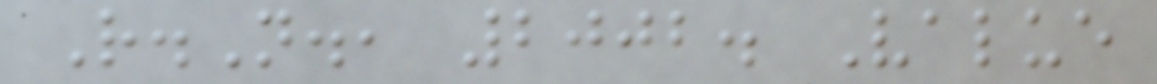R.N., 2002. Value
